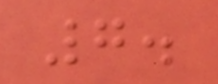7.
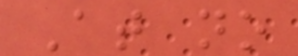At no
